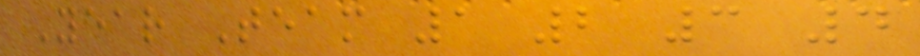Year Team 1 2 3 4
